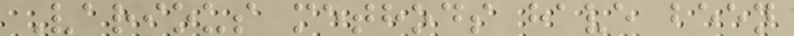Various methods have been
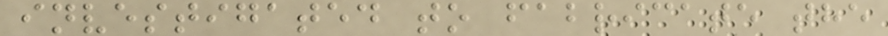investigated to fabricate the
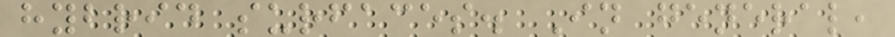hybrid surfaces. In general,
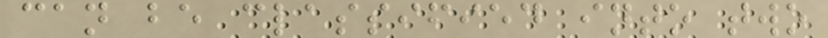can be classified into two
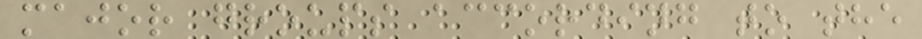major groups according to the
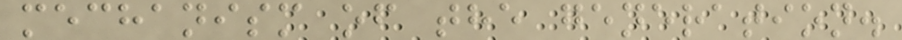mechanism of the generation.
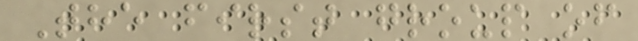The first group of
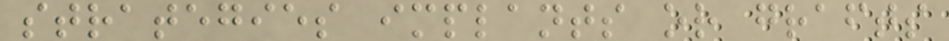strategies implants or grafts
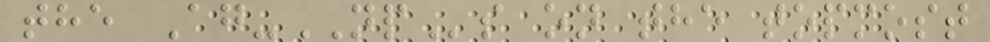the Ag-NPs on the topmost
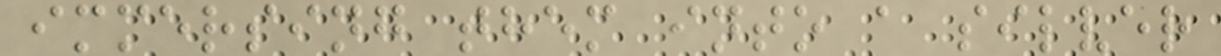immersing them into a silver
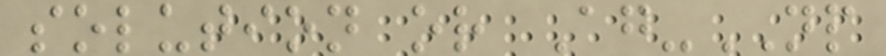solution or Ag-NP
